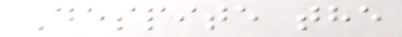Despite the
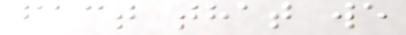fact that we
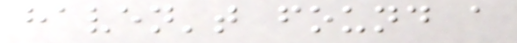haven't found a
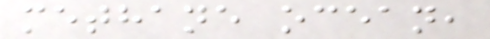methane ocean,
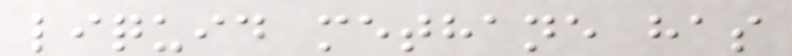liquid methane has
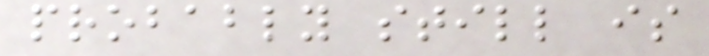probably still is
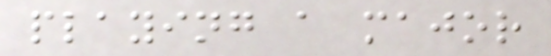playing a major
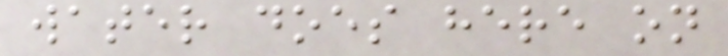water does here on
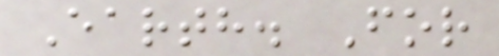Earth. For
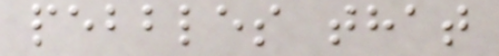pebbles that
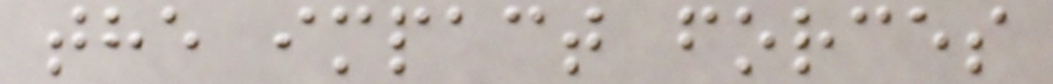the impact forces
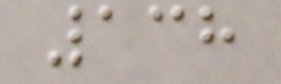138
